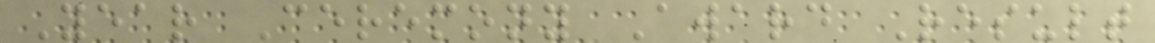Year Ceremony Award Result
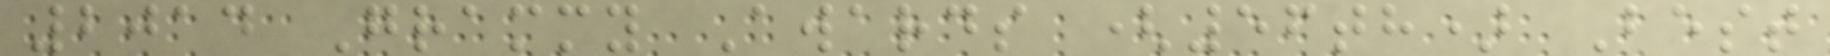2014 Grammy Awards (56th) Best
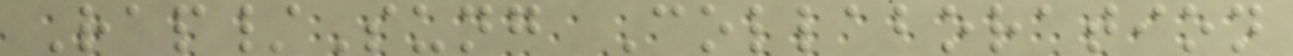Rap/Sung Collaboration
